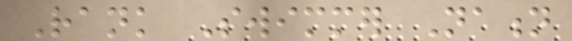Rank Swimmer Nation
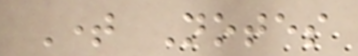Time Notes
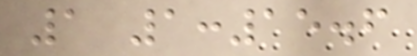1 1:15.6
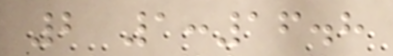2 1:16.8
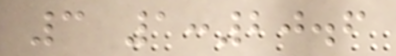3 1:20.6
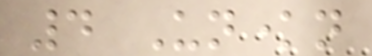4 Unknown
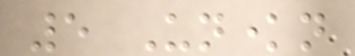5 Unknown
